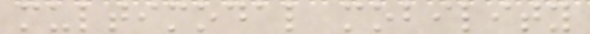multimodal mobility
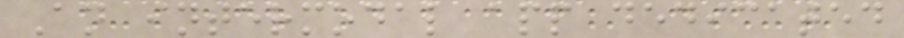An intermodal app dedicated
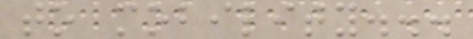to mobility...
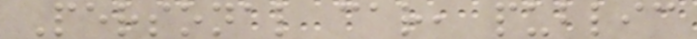Personal car, public
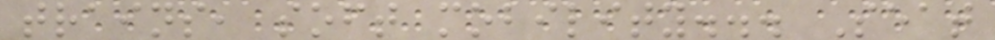trains, soft mobility... Seat
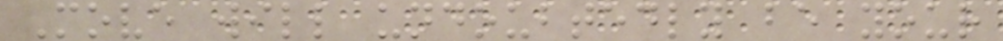Move will undoubtedly be your
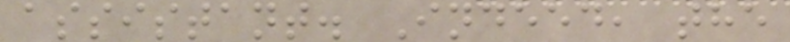assistant. Indeed, the
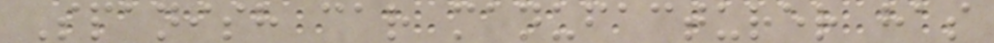Spanish car manufacturer has
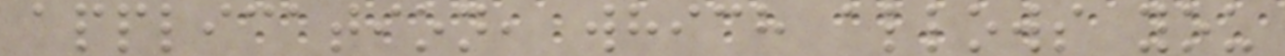application, which allows you
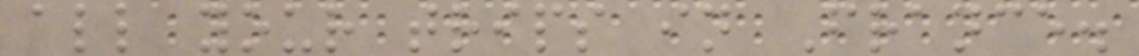all your trips in France.
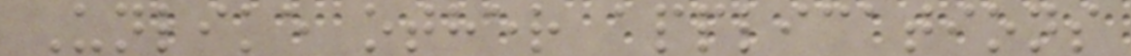Unlike other applications
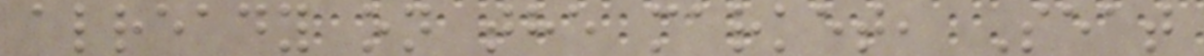already on the market, Seat
